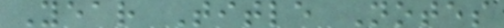Year Title Notes
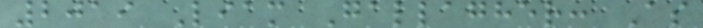2019 Liam Gallagher: As
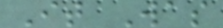It Was
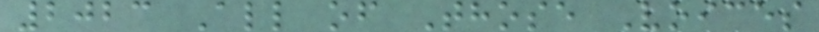2023 All of Those Voices
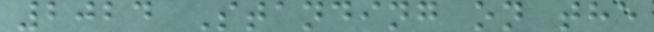2024 Standing on the
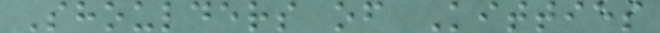Shoulders of Kitties
